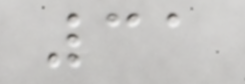31
